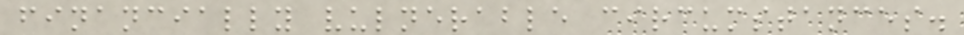financially vulnerable circumstances.
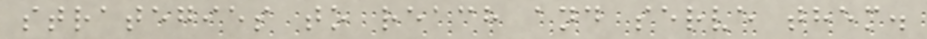strategies to reach and serve them.
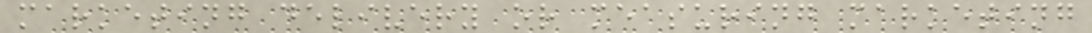marketing delivery or measuring marketing
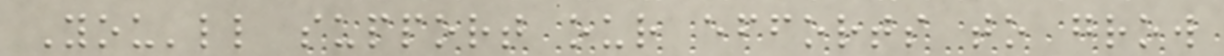You'll support our efforts to grow
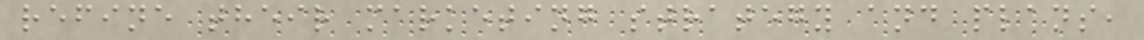refine their marketing strategy and plans,
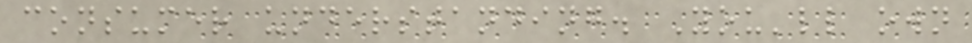consumer understanding. You'll own
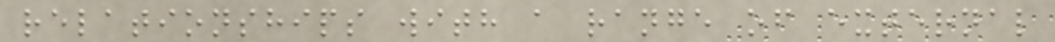relationships with a range of external
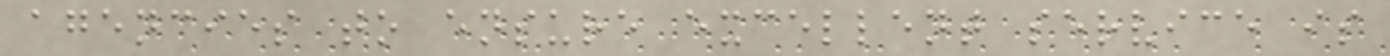agencies to ensure excellent service is
